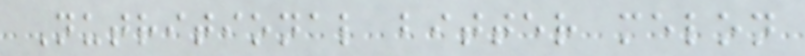Nutritional bitter melon
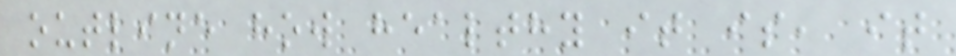outline how healthy it is, it
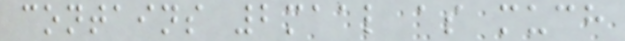contains 2maal as much
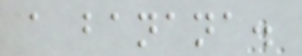a banana.
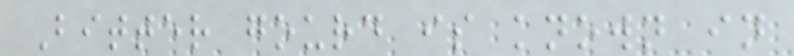Bitter gourd is known in
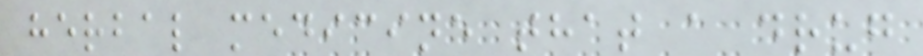herbal medicine that a drug
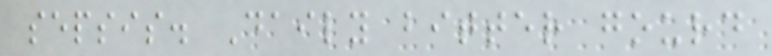sepsis. Daily bitter gourd
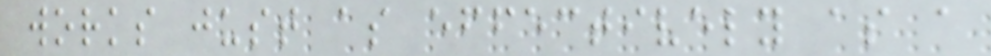works just as effectively as a
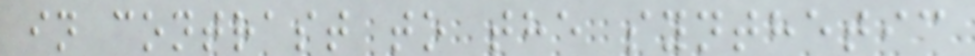in contrast to the synthetic
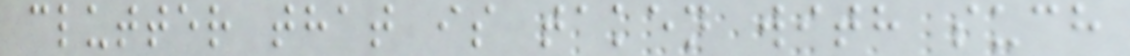clutter that is taken with such
